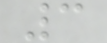3
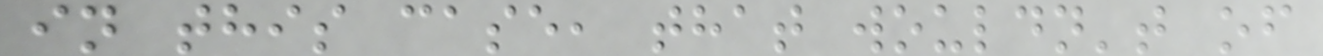in this case, that wouldn't of
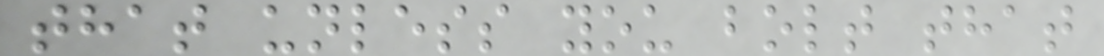that unless you bolt that
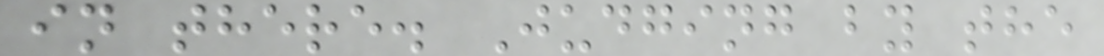in there. Judging by the
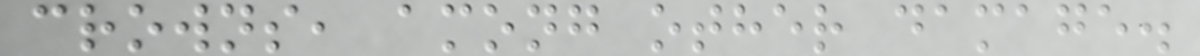crowns, among other damage.
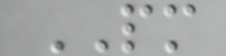PM
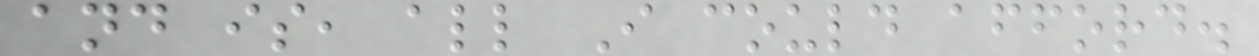and is, all I could afford.
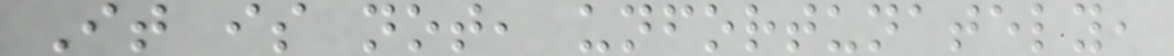It is not, unfortunately,
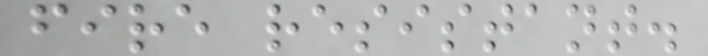fire resistant.
